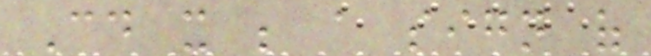Could it be a sign of
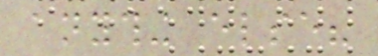anything else?
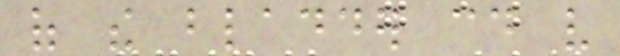of the bladder could very
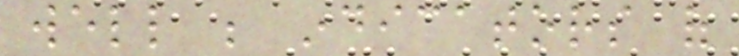well be indicators of
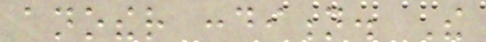another condition. The
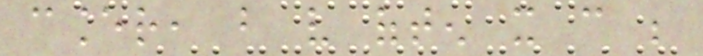cancer, but very often it can be
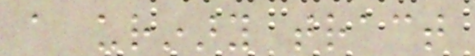a urinary tract
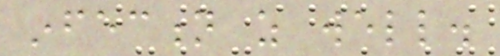infection as well.
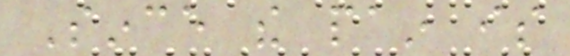Since the pain is
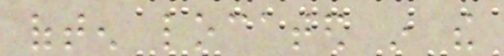often located in the
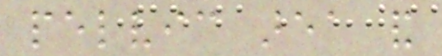pelvic area and
